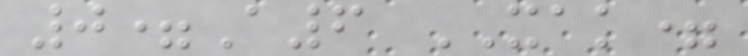0=A6 XAK=
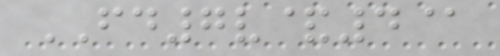FD7v&4@
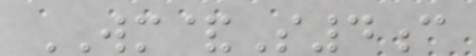WM&S4c
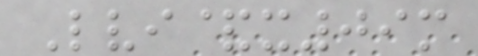Lvi&x09m
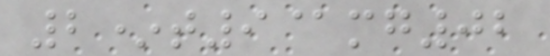2*t9@mg02
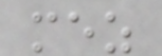mez
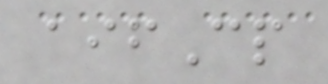aifCp
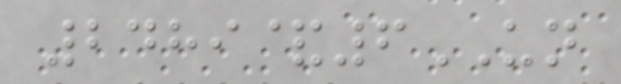2489&6UN
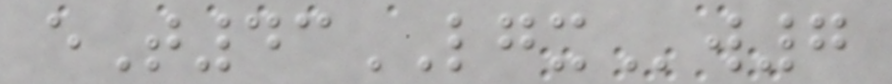eT43LGXw7
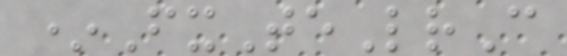*FxTeLrC
